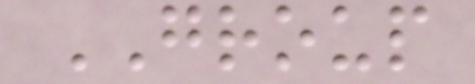GROUP
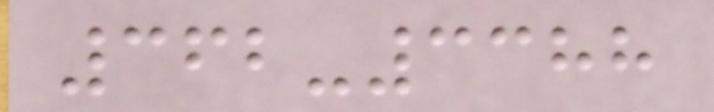362-3388
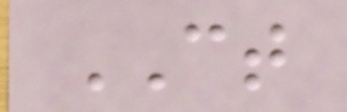CT
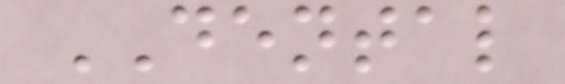DENTAL
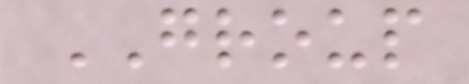GROUP
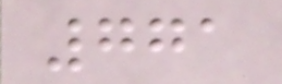771
